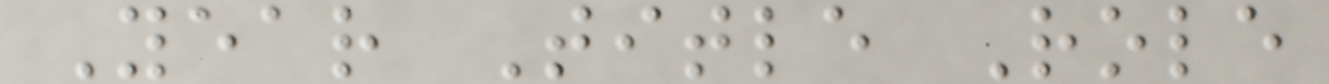Year Title Role
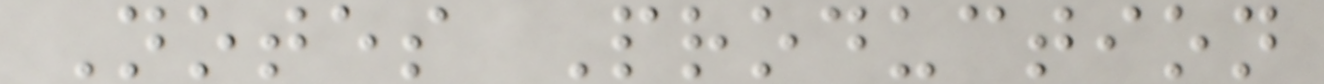Notes Production
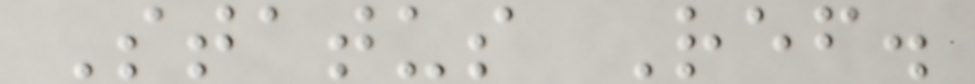Status Ref.
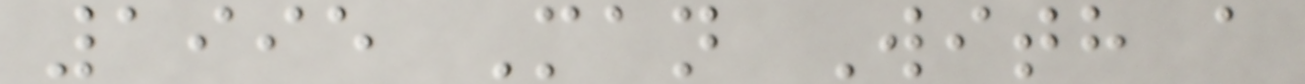1995 Man With a
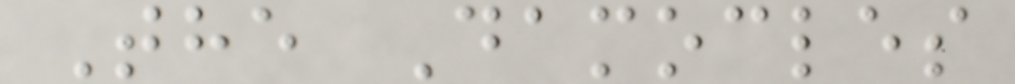The Damocles
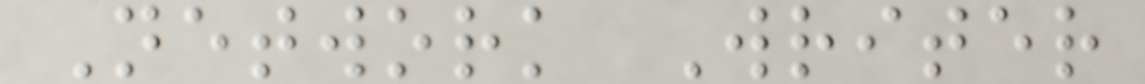Network Writer
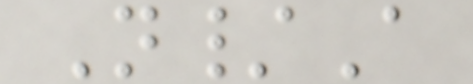N/A
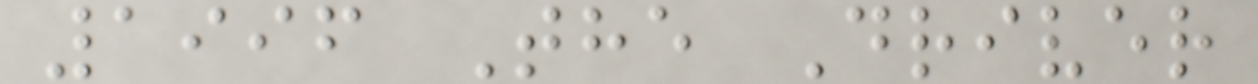1996 The Driver
